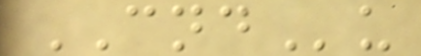CNDu
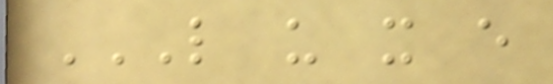L U X E
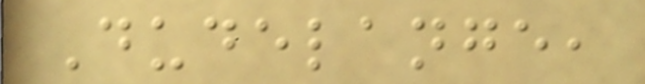Dudelange,
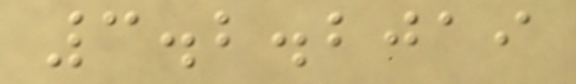3.2.2019
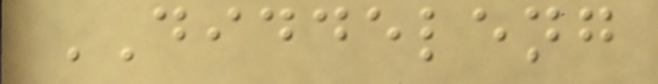DIDDELENG
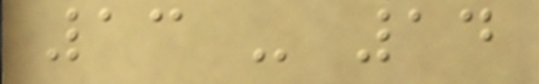13 - 14
